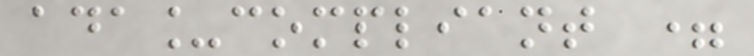ada_compliant =
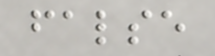false
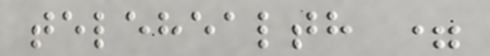telehealth =
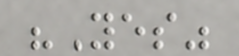"Yes"
